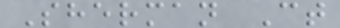Sherman Ct
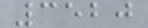3520
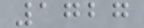1727
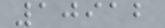10912
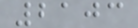2103
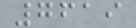7619
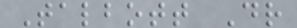Talbott Dr
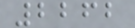2262
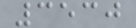3530
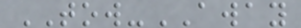TOW-AWAY
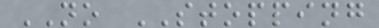NO STOPPING
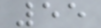55
